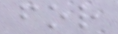for
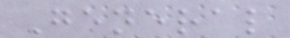General
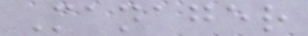Manager
